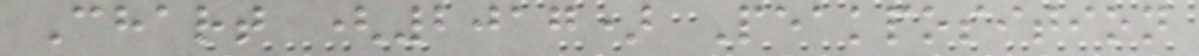Chart (2017) Peakposition
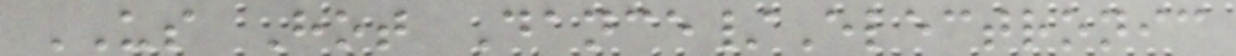US Hot Dance/Electronic
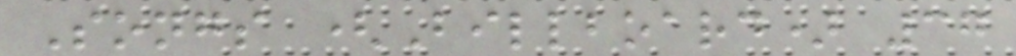Songs (Billboard) 37
